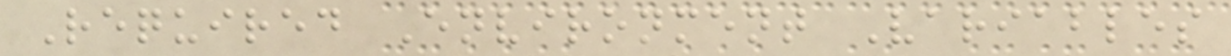Required Environment Variables
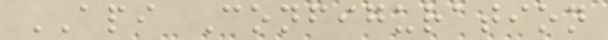API Configuration
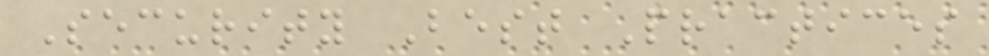Security Best Practices
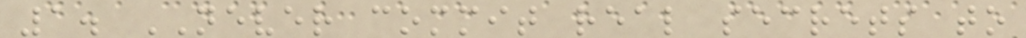1. NEVER commit real secrets to
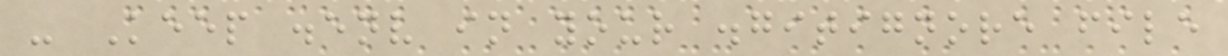- Keep .env in your .gitignore file
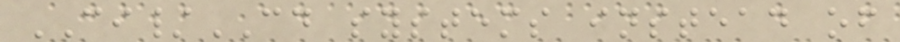CI/CD systems instead of
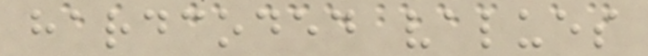hardcoded values
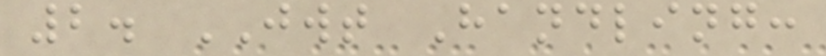2. JWT Handling:
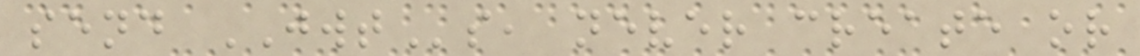send JWTs, never create or
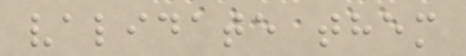validate them
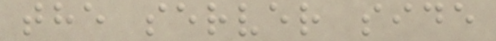the server side
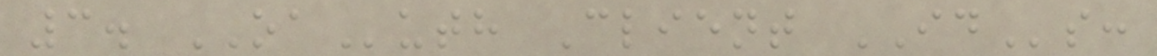3. OAuth Client IDs:
